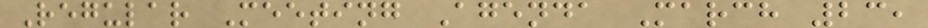Regular Meeting Agenda March 23,
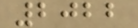2022
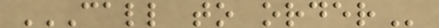CALL TO ORDER
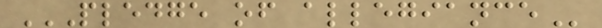PLEDGE OF ALLEGIANCE
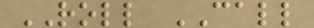ROLL CALL
